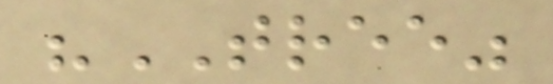"TREE"
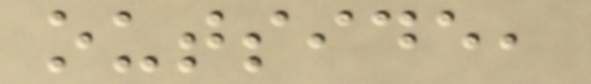outside,
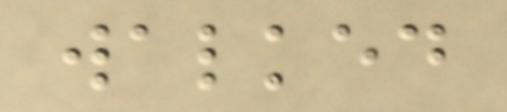walked
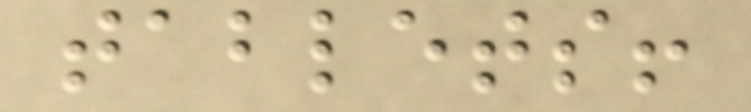tablets!
